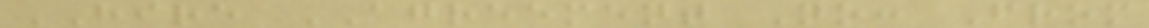HIRE AGREEMENT No: From
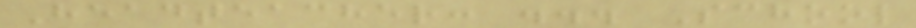Headteacher: ... School
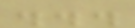...
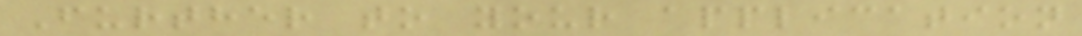Further to your application
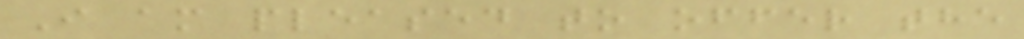I am pleased to offer the
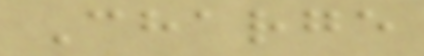Charge
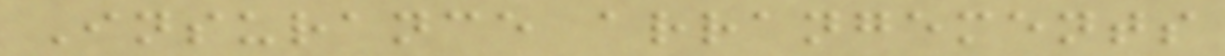Insurance arrangements
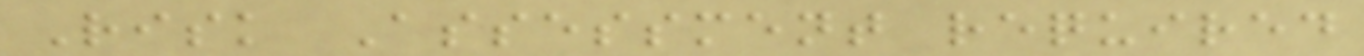Risk Assessment required
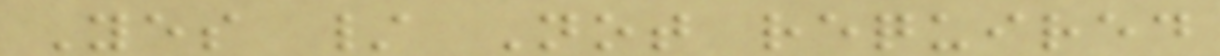Yes / Not required
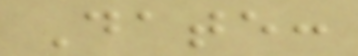Date:
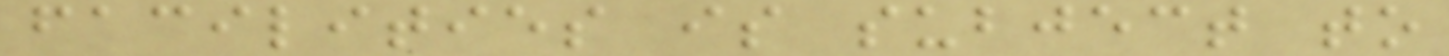facilities is subject to
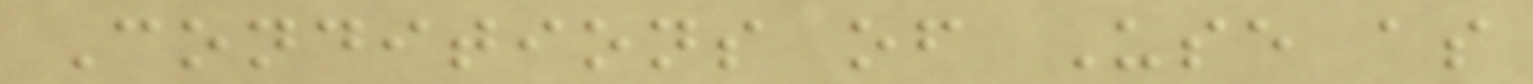Conditions of Use as
